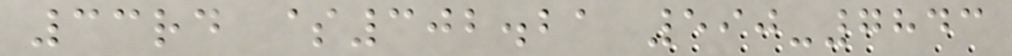33rd $302.21 590-7843
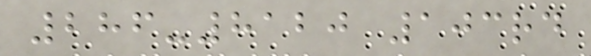286-8120 103rd
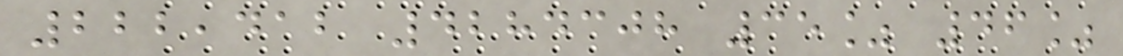222,412 4284308 35% 46%
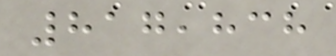817,838
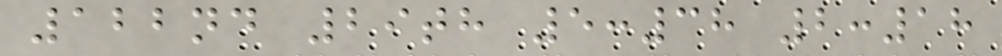122nd 29th 5:38 2:18
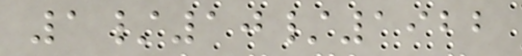1/10/1922
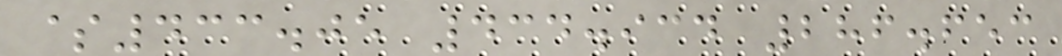$433.05 434.934 286.653
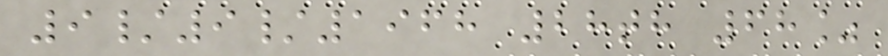9/9/1968 28th 68%
